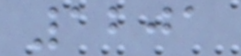1201
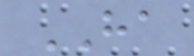HA
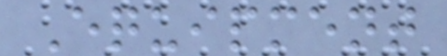Equipment
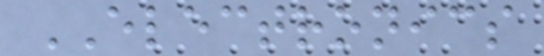ELECTRONICS
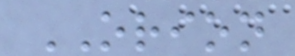ORION
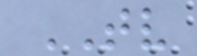TV
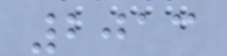2013
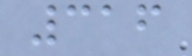316
